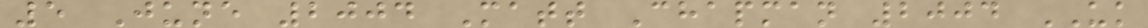5 June 2004 Matt Chapman 2004 UK
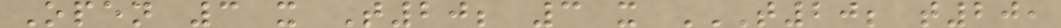Open 3 x T20; 3 x T20; T20,
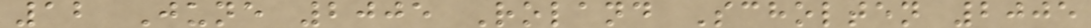12 June 2005 Roland Scholten 2005
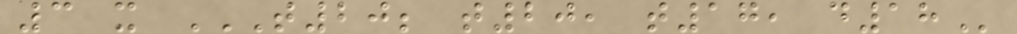3 x T20; T20, T17, D18
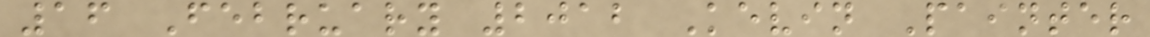16 February 2012 Kevin Painter
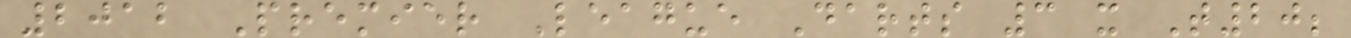2012 Premier League Darts 3 x T20;
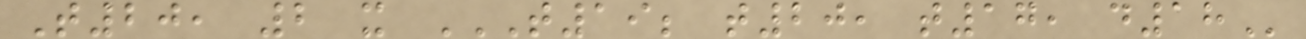T20, 2 x T19; T20, T17, D18
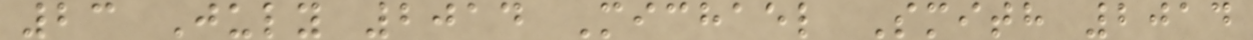23 July 2014 Michael Smith 2014
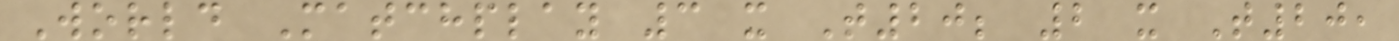World Matchplay 3 x T20; 2 x T20,
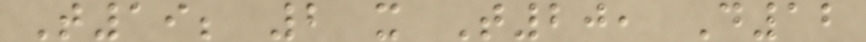T19; 2 x T20, D12
